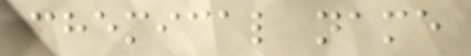chemical name
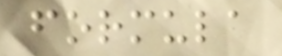formula
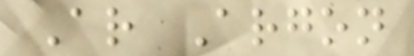Ar Argon
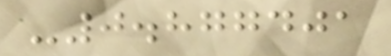-0.877401
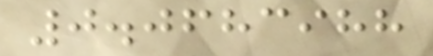0.0683988
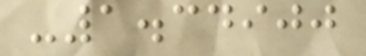-1.34900
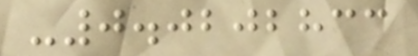-0.0202833
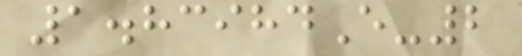1.83984E-2
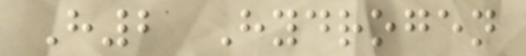H2 Hydrogen
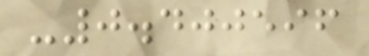-0.400596
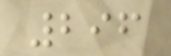296
